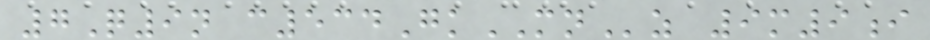7Q9n c534GkMNz 9m9i
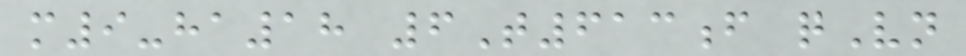m9-ha18 6T613f qVn
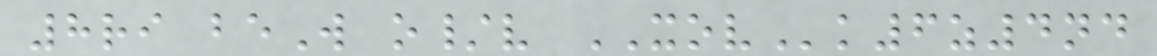8ri beW o/v XOVk6z4nd
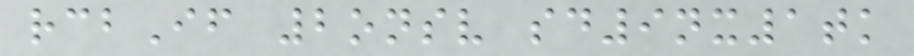rcbIf 2onsv sd9nx1tk
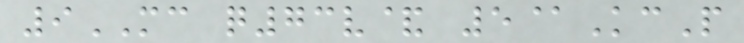9MC q73v& 5@KcP
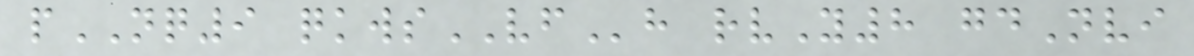pNQ9 qkwsVFh rvY8 gdNvi
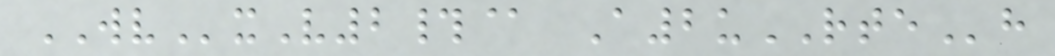WVxV2#@ A2uRTEh
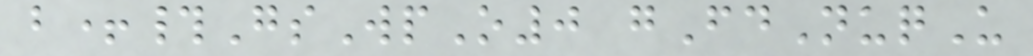b+#GsWpO0 gFdNuqU
